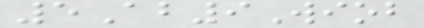5Ab9Wiob
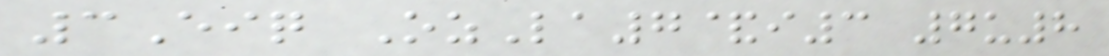3Eiq OzLa7&i3 7u8
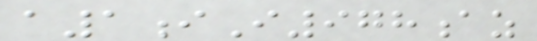a1iI978az
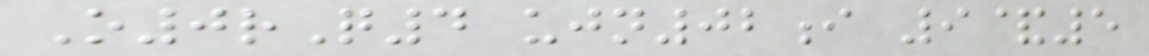O0rQ4 ujn02i 9&5
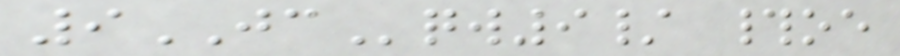9JCqw9/ #oe
